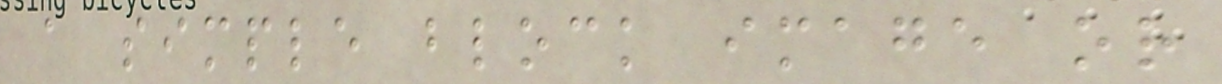a simple block image or
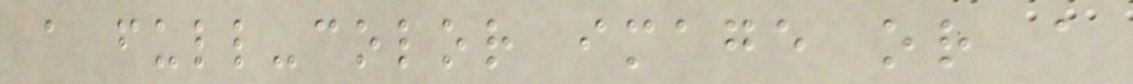a full-color image or a
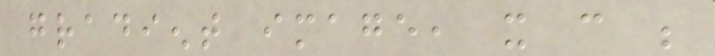gradient image, it can be
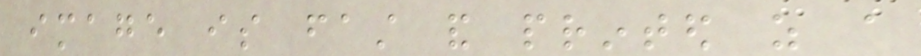image is fast and printed as a
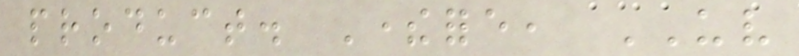product. Therefore, UV
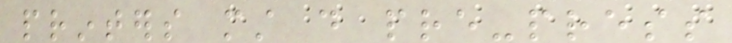printers must do pre-press
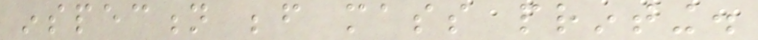inspection before mass printing.
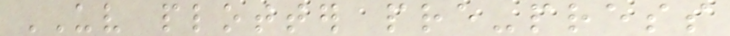UV plotter pre-press
